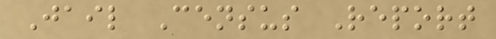Jail Census Report
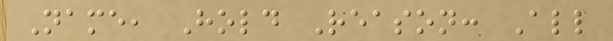Name, Hold Reason: All
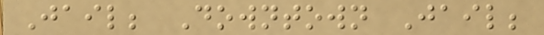Jail; Downtown Jail;
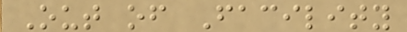Out of Facility
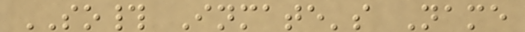SO# Inmate's Name
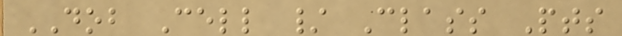DOB Cell / Class Pts
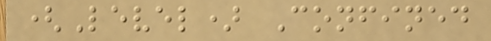(Level) Confined
